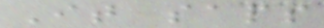It saps
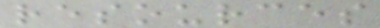resources
